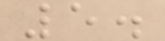5.
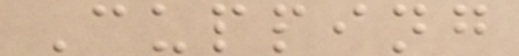Cupping
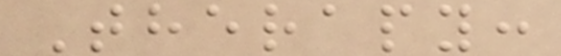Therapy:
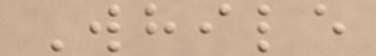While
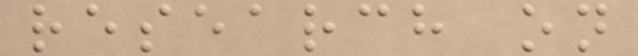research on
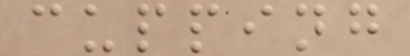cupping
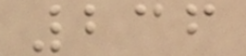236
